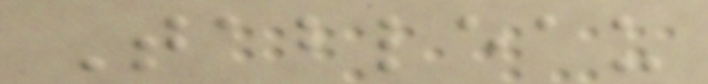Tableau
